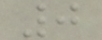0
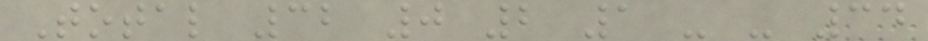Total 32 0 2 1 - - 34
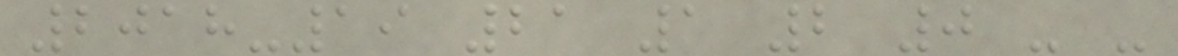2018-19 21 1 2 0 - -
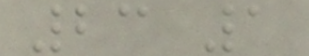23 1
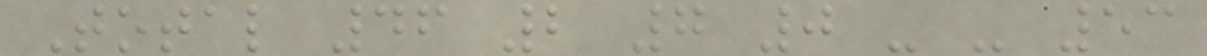Total 46 2 7 0 - - 53
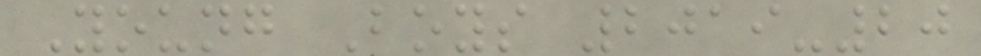Young Boys 2019-20
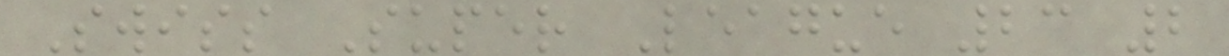Swiss Super League 23 2
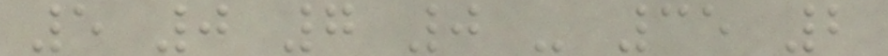5 0 7 0 - 35 2
